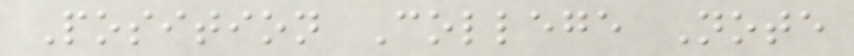Position College Note
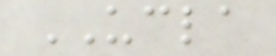UCLA
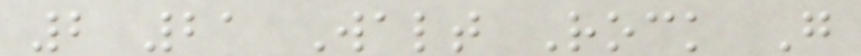2 21 Walt Rock G
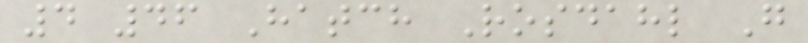4 46 Hatch Rosdahl G
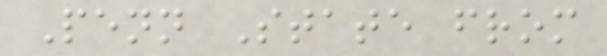Penn State from
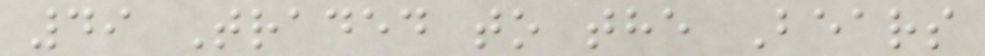49 Traded to the Bears
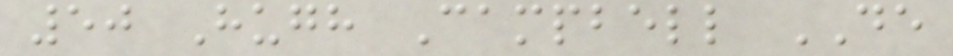50 Hugh Campbell DE
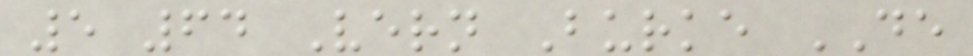5 64 Vern Burke DE
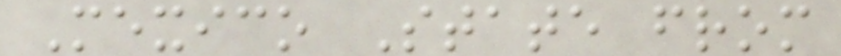Mexico State from
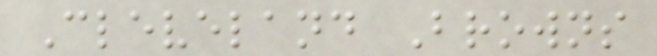Cleveland Browns
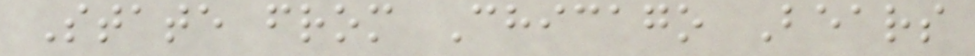State from Chicago Bears
